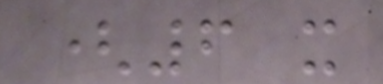(6 x
